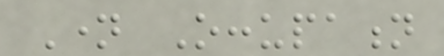Name Occupation
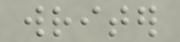writer
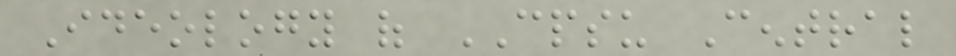Ideology of CPSU Central
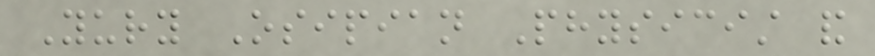Yury Osipian Physicist and
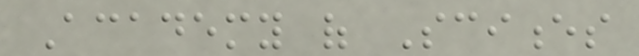Academy of Sciences
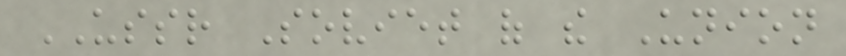USSR Soviet of the Union
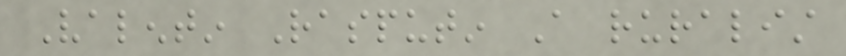Valentin Rasputin A ruralist
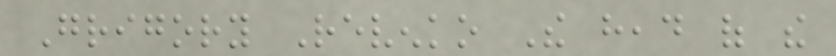Grigory Revenko The head of the
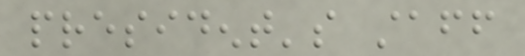president's staff
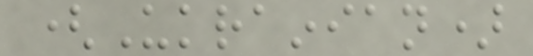(Ukrainian)
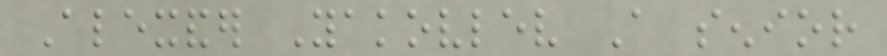Alexander Yakovlev A senior
